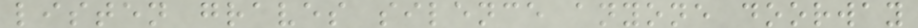listen graves silence anyone doorway
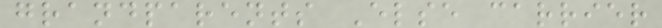grandparents Else carrier
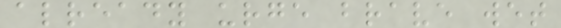already urge brave wet
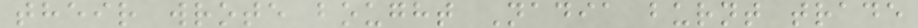their wrote bought Nadia burnt trade
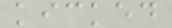kicked
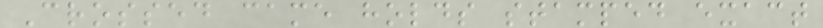Crossed came holds stamped exact
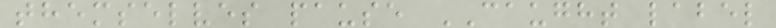themselves pause CAUGHT label
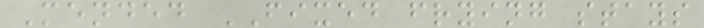Mended FIXED frying stays
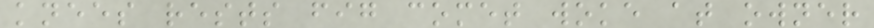knees rests fig comet woke at owner
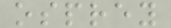osprey
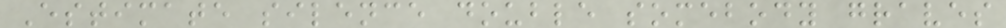Estimate silence double somebody graves
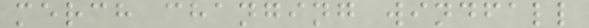merch changing windfall
